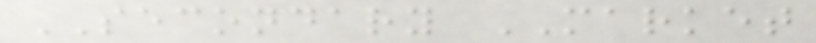SECONDARY MARKET
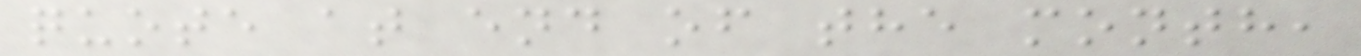quote at end of the month,
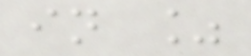in %
